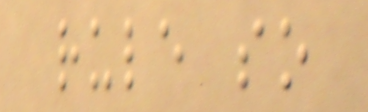rule so
